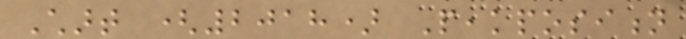Chart (2018) Peakposition
